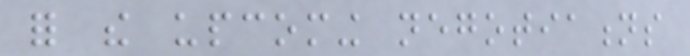for the upcoming negotiations
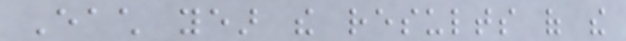Each year the results of the
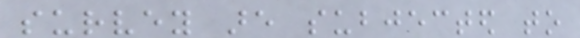survey are subjected to
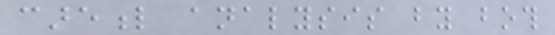careful analysis by both
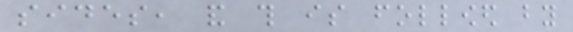sides, and this is followed by
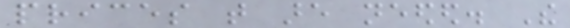prices that are needed. The
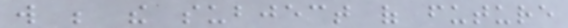will be the subject of future
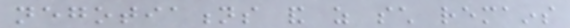negotiations and as such remains
